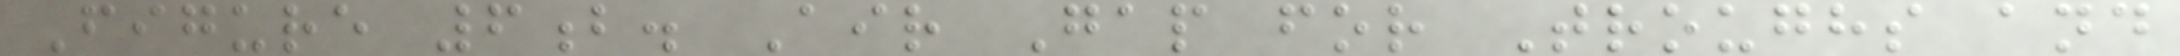Figure 6b. Air Gap for Troughs and
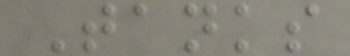Tanks
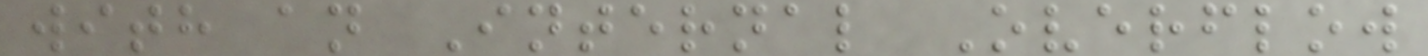with an Internal Overflow
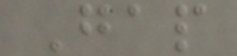Gap
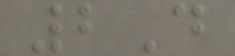2D
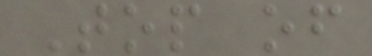Top of
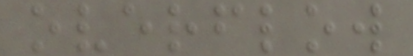overflow
